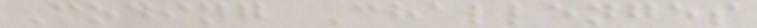Coding Challenges
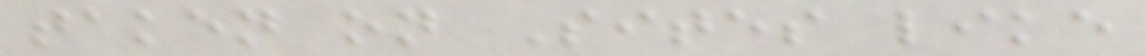taken on Sites like
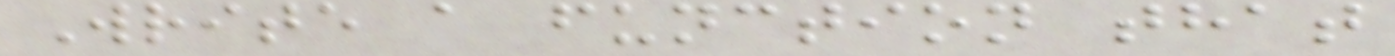Write a function that
